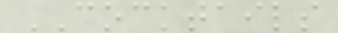COCKTAILS
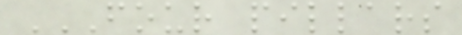FOUR PILLARS
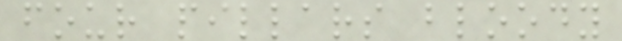four pillars bloody
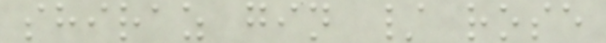shiraz gin / rose
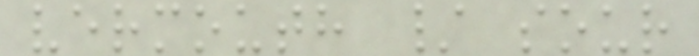vermouth / sour
